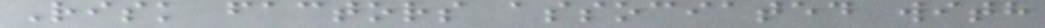Risk factors associated with
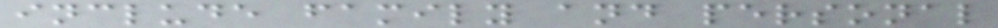include family and personal
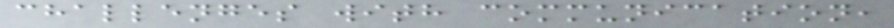challenges with communication,
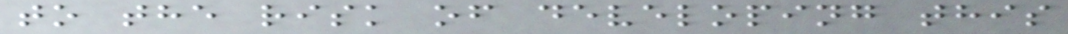to the risk of developing this
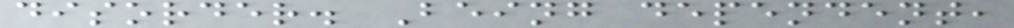disorder. Being dependent,
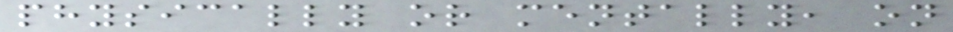physically or mentally, on
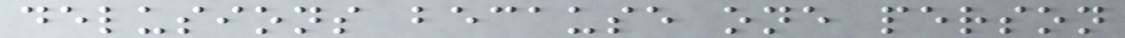delusions because one person
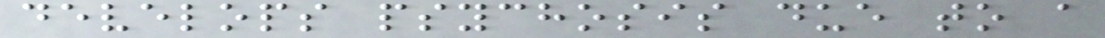develops psychosis due to a
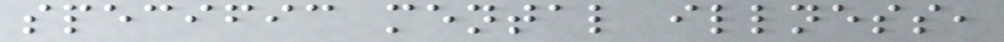specific mental illness,
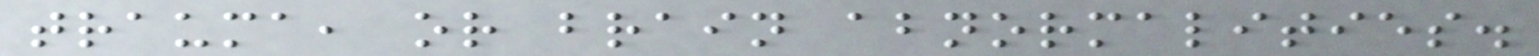trauma, or brain abnormalities.
